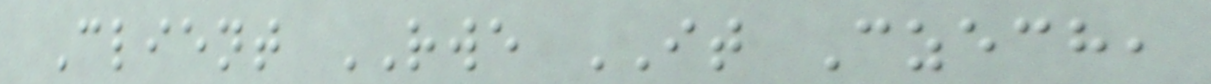Client RWE IT Czech,
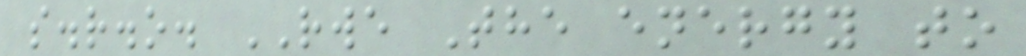s.r.o. RWE The energy to
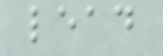lead
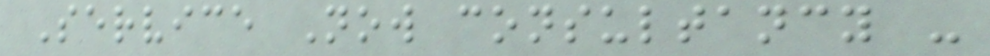Service Now consultancy -
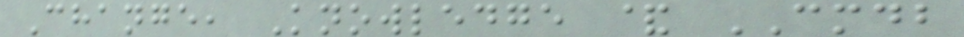Change, Knowledge & CMDB
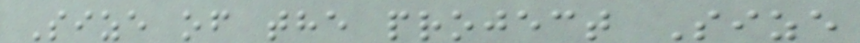Size of the project Size
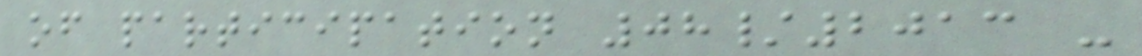of participation 08/2013 -
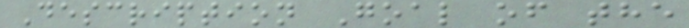Description Goal of the
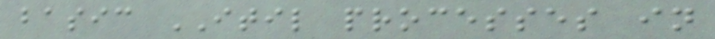basic ITIL processes in
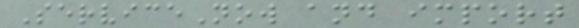ServiceNow and import
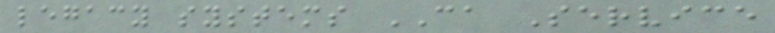legacy systems CA Service
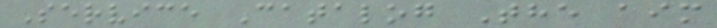Service Catalog The aim
